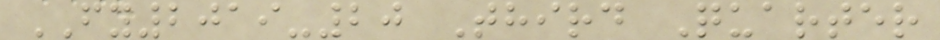FY2019-20 Third Quarter
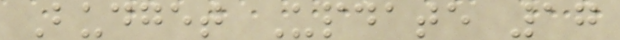Budget Update 17
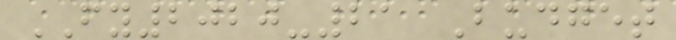FY2020-21 Budget
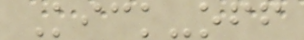Kick-off
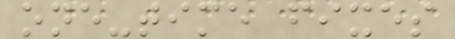one-time fixes
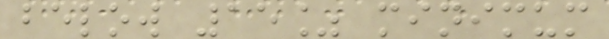below 15% minimum
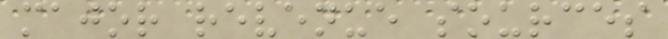major revenue sources
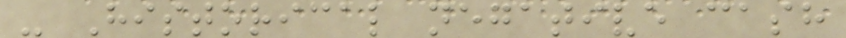- Historical negative cash
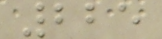225
